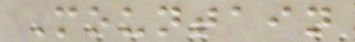Mountain
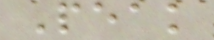Peak
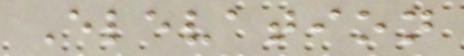Elevation
